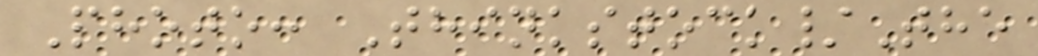Photo: Thinkstock/The
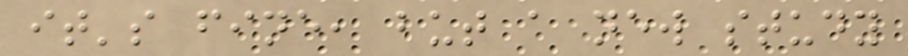it's fine, but a new study
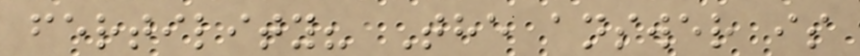fertility? The answer is
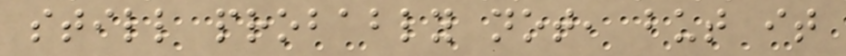still probably not, but it
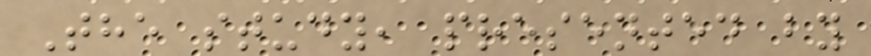The study, presented by
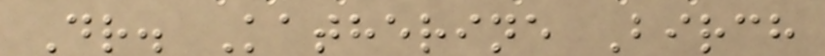Dr. Katherine Birch
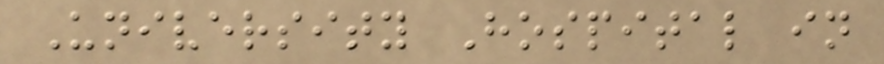University Hospital in
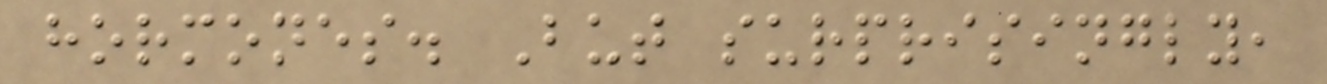hormones. But surprisingly,
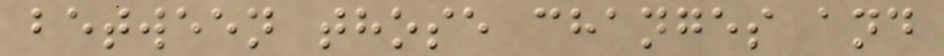between those changes and
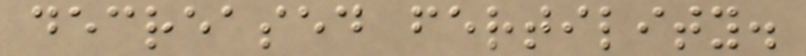decreased fertility.
